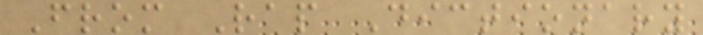From Rap Dictionary
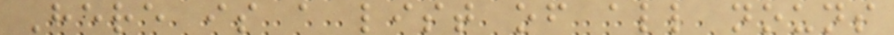Here is a list of all nouns
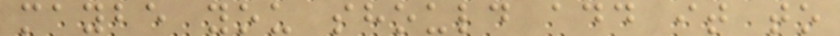maybe you should add it to
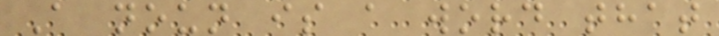A noun is a word that
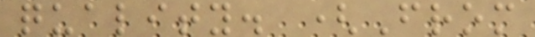quality. (From
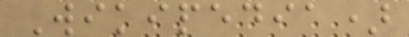Wikipedia)
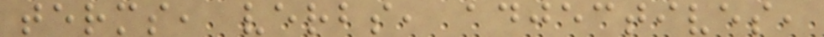terms, verbs, adjectives,
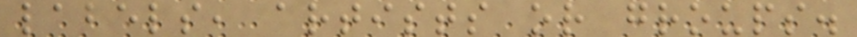labels, artists or groups.
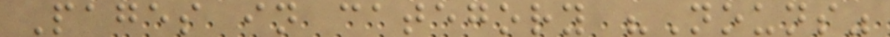Pages in category "Nouns"
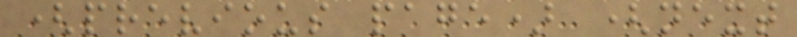(previous page) (next
